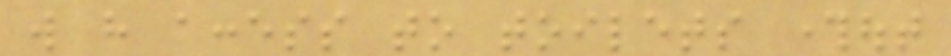will have access to toilets throughout
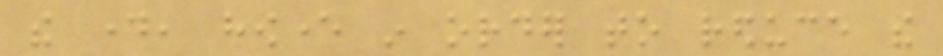the day, however in order to reduce the
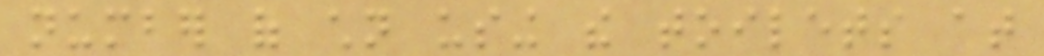number of children using the toilets at
